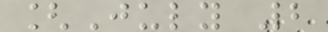[July 2
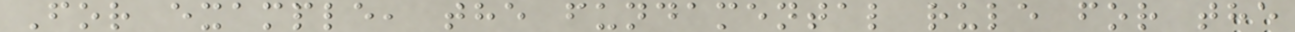For example, the fundamental rule for the
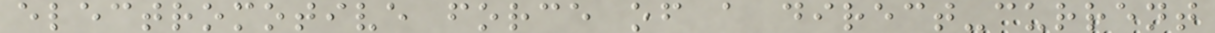electromotive force of a direct-current
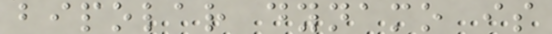bipolar dynamo is
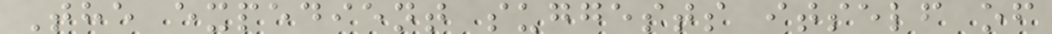The expedient suggests itself of
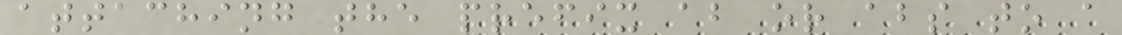attaching the prefix ab or abs to a
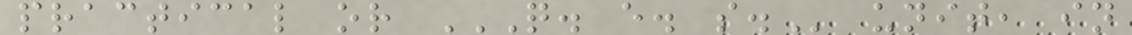practical or Q. E. S. unit, in
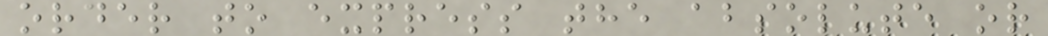order to express the absolute or
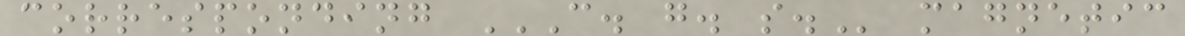corresponding C. G. S. magnetic
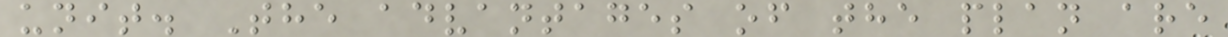unit. The advantages of the plan are
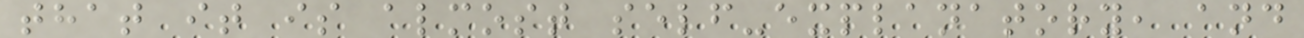that it is almost self-explanatory, and
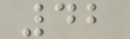42
